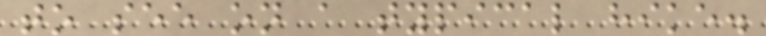to see on a typical hike.
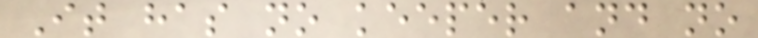It has no keeper and no
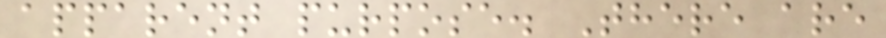apparent purpose. There are
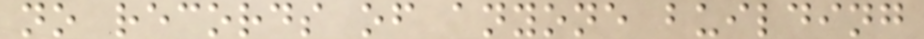no records of anyone building
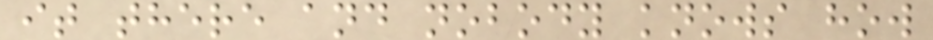it there and nobody knows how
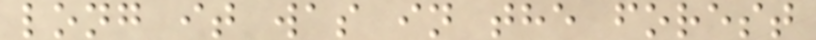long it was in the forest
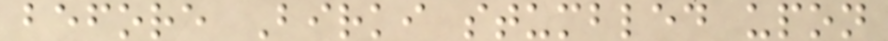before Birki stumbled upon
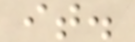it.
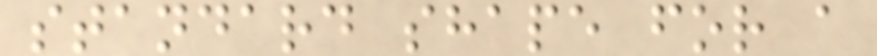standard shape for a
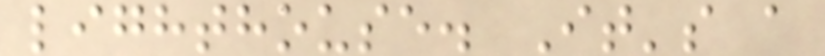lighthouse. It's a
